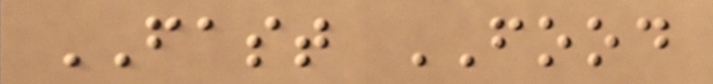FAST FOOD
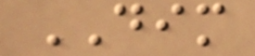DIM
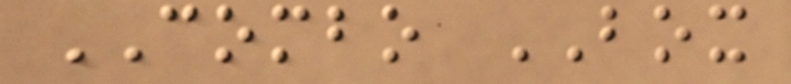COMBO BOX
